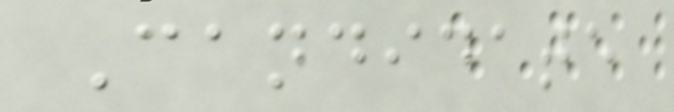Candidate
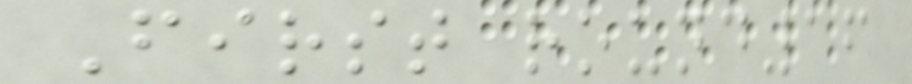First round16
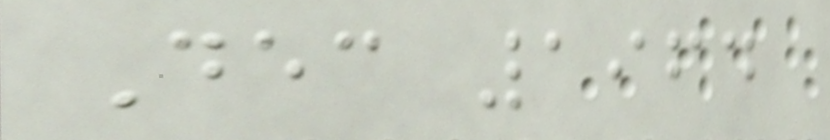Dec 1964
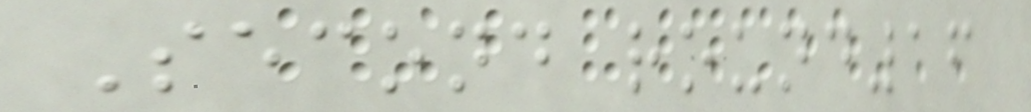Second round16
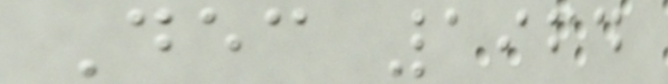Dec 1964
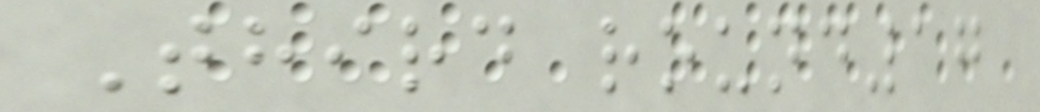Third round17
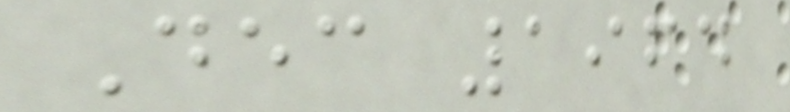Dec 1964
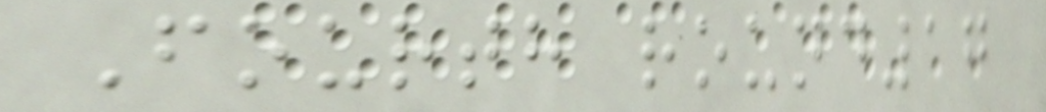Fourth round17
